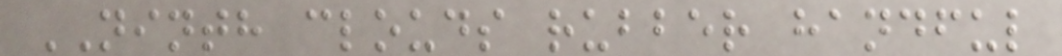NINTH clouds rubber handful
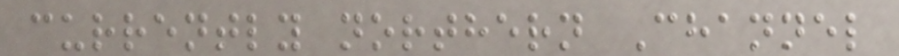currently northern Channel
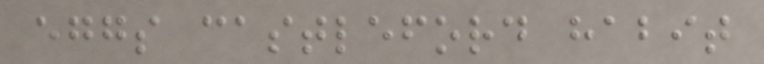eggs castleford habit
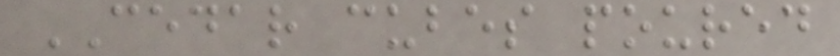CEDAR cubes poured
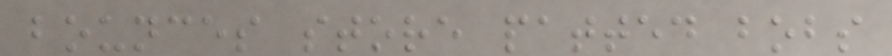bounces store patted bobs
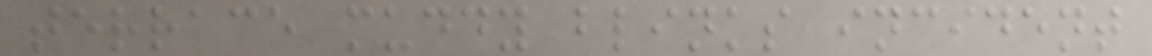terrace muddy blinks incident
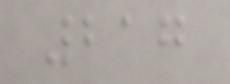217
